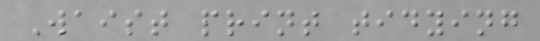Waist print tidying
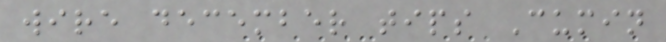wire december tips Cumin
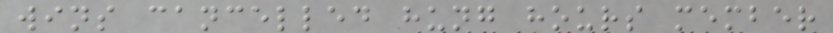wins cancelled hung hours member
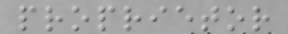proprietor
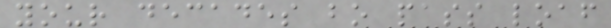your decades bo pass loaf
